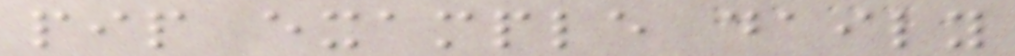pip example daily
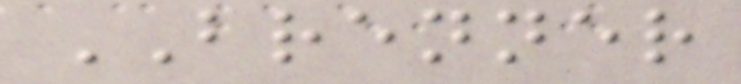BRENNER
